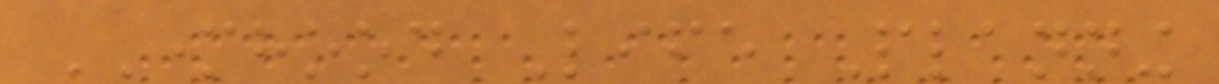MOTHERHOOD Life Planning
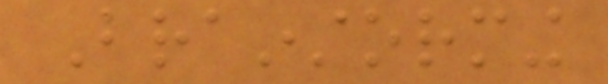Brainstorming
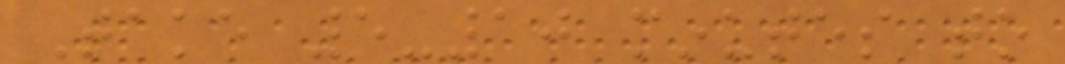Take 5-10 minutes to
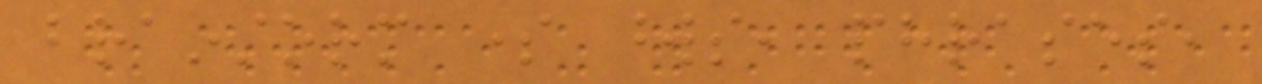brainstorm some words, phrases,
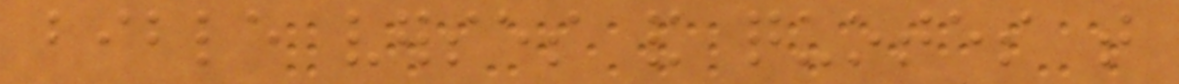bible verses and quotes that
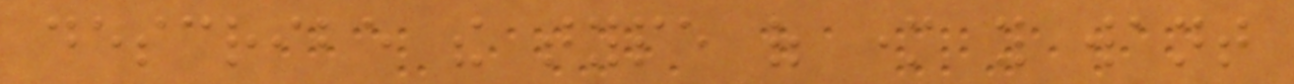describe the type of mother you want
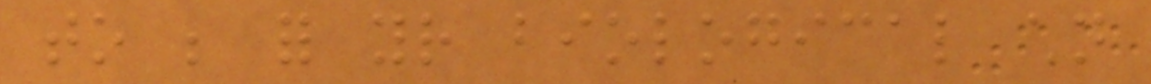to be for your biological children
